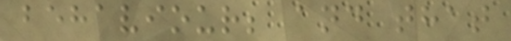behaviour; and that
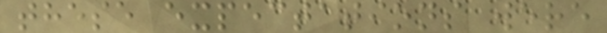these expectations were
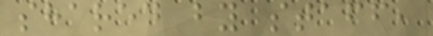shared by staff,
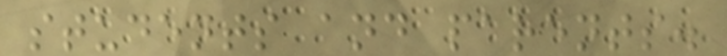students and parents.
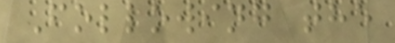Following the
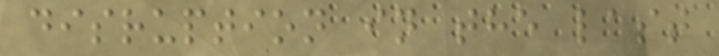disruption in the last
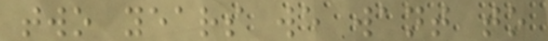two years we want to
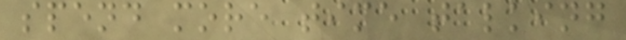spend more time talking
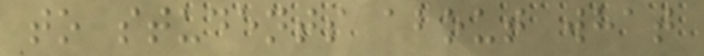to students about what
